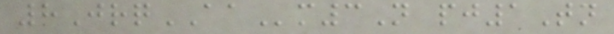8JrqAAm3N pj1Tn
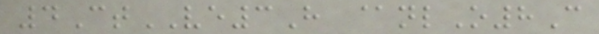4CtVE3H @nlO8C
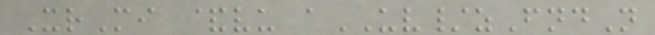XrMi &vu aUV/zFndN
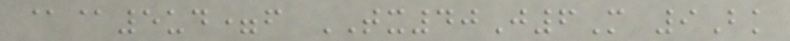@@5ud=f TX40J6M 9Bk
